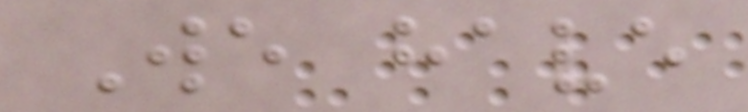We have
